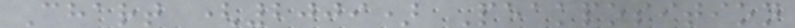Chart (2009) Peakposition
